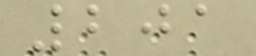201
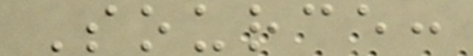Source:
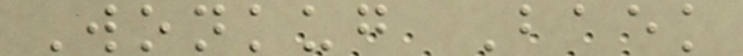Wonkug Baek
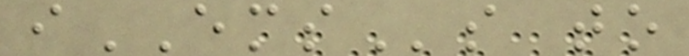iEMSs to
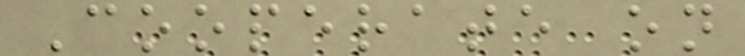Cooperate on
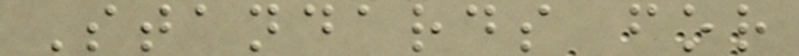Standards for
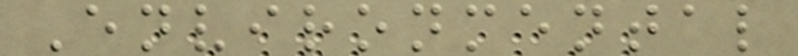Environmental
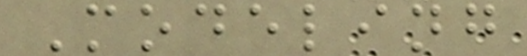Modeling
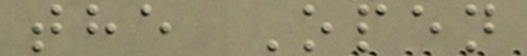the Open
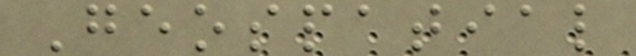Geospatial
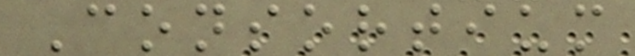Consortium
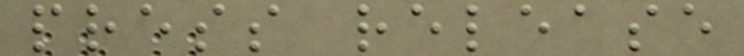press release
